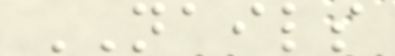NAILS
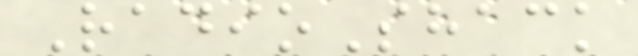RadioShack
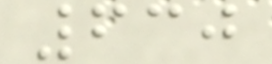630
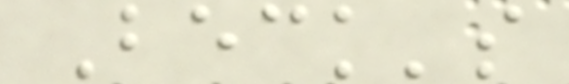Beck's
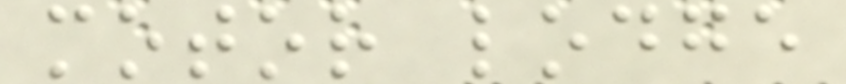motor lodge
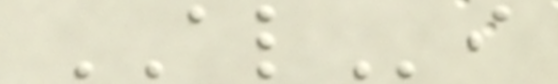ALi
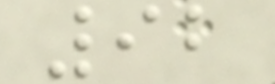92
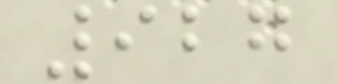927
